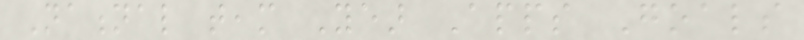National team Year Apps Goals
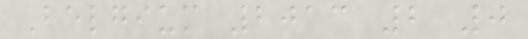Belgium 2013 2 0
